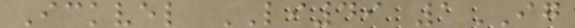Ickvel LI49 1IG
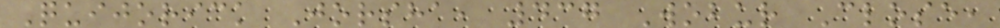Quijorick Jorsha, 437 Wobur Close,
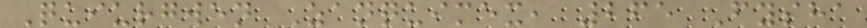Quiurgwen Zanquimex, 265 Fysha
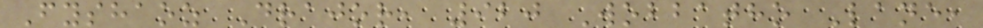Fyshaoz Drajor, 920 Wobbatho Lane,
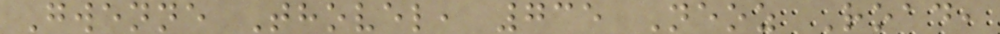Gwenne Thovel, 735 Neoz Road,
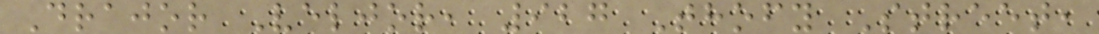Drajor Veljor, 927 Thofy Street,
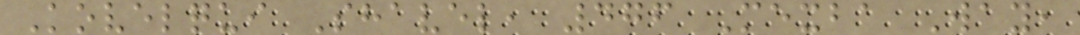Kovelqui Shavel, 476 Mexba Way,
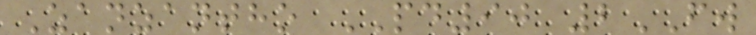Zanzantho PD90 2FW
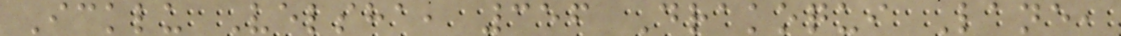Icklu Velsha, 356 Drakoqui Lane,
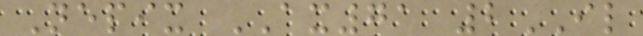Nepix AX71 2IL
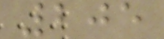205
